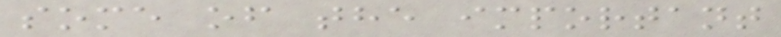some of the important
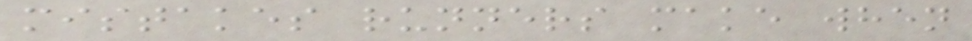mistakes runners make when
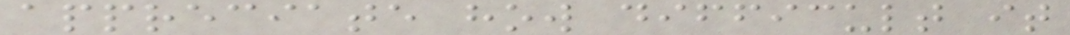appreciate how difficult it
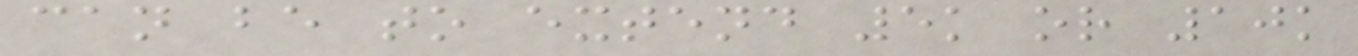can be to extend 5k or 10k
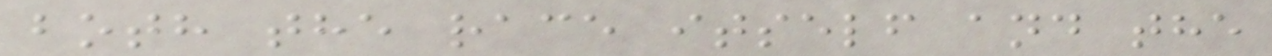both the race itself and the
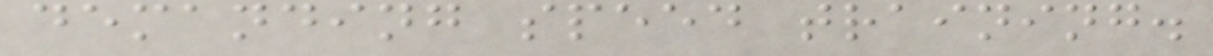demanding speed training.
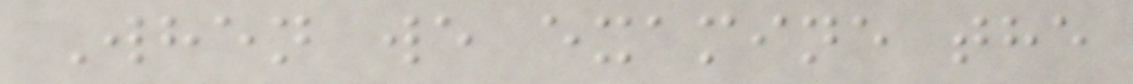When we examine the
